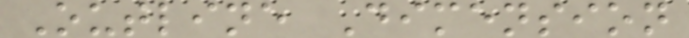Outline Dimension
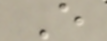E
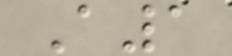A1
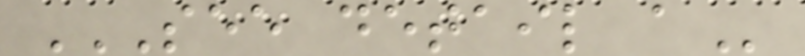SEE DETAIL A
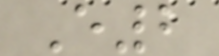E2
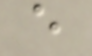e
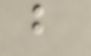b
